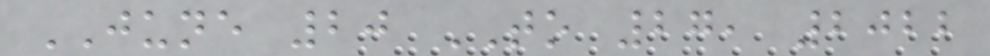JUNE 20 TO 27, 2022
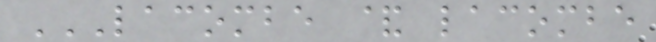LACOMBE & LACOMBE
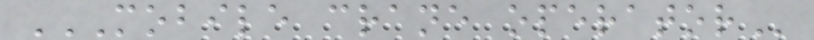MOBILE CRANE OPERATOR
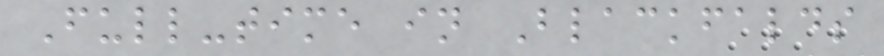Full-time in Blackfalds
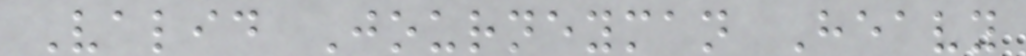Valid Journeyman Heavy
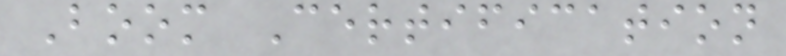Boom Certification
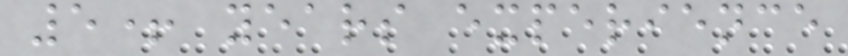5+ years experience
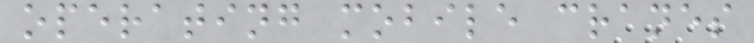operating mobile cranes
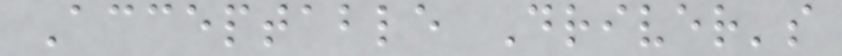Acceptable Driver's
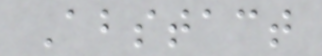Abstact
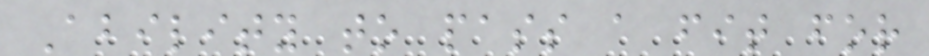Ability to pass a fit for
